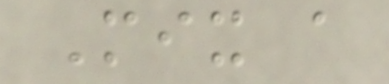Mix a
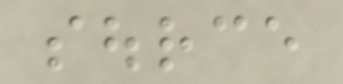source
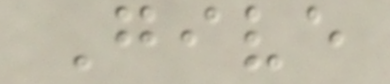Give
